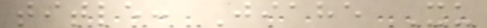title: Jiahe Xu
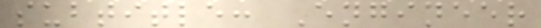subtitle: Engineer
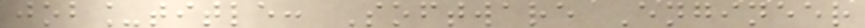job_title: Software Engineer
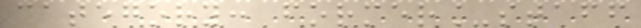category: former_staff
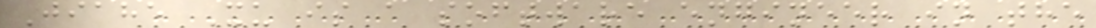Jiahe Xu is a software engineer in the
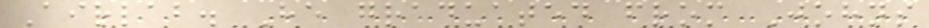Airlab. He graduated from Johns
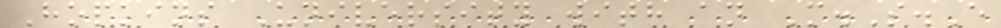Hopkins University with an M.S.E
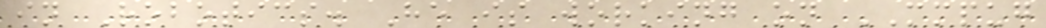in Robotics. He is working on MMPUG
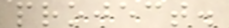project.
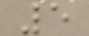5
